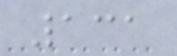131
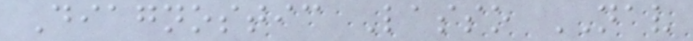Diagnostic Lasso NAV
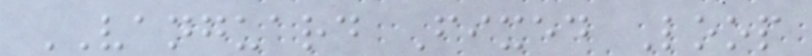VANGUARD Fixed Loop
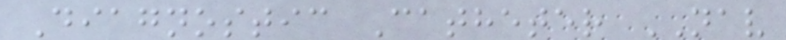Diagnostic Catheter NAV
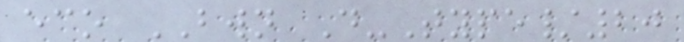eco BWN D-Type/20
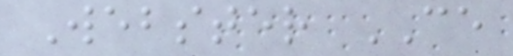Webster CE
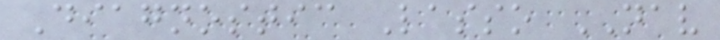Diagnostic Lasso NAV
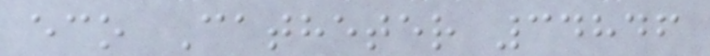eco Catheter 34846
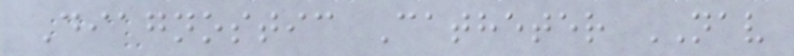Diagnostic Catheter NAV
